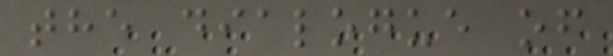the dialogue of
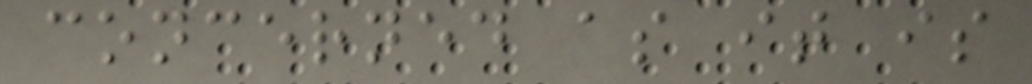concerned as it is
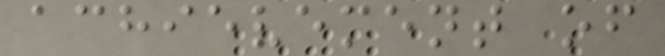achievement of
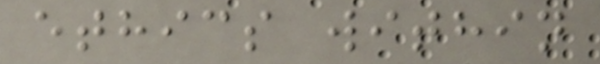ethics within
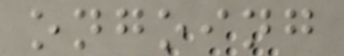ongoing
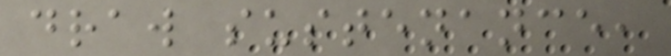draw sustenance,
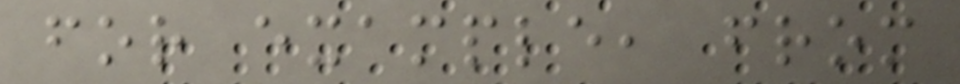for example, from
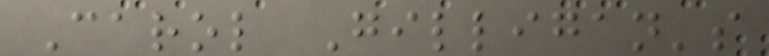Carol Gilligan's
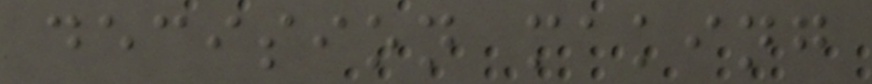decision making
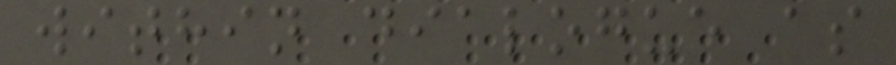within dialogue as
